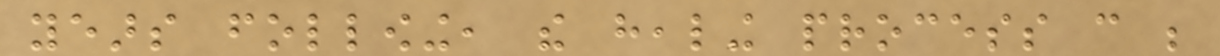years following, the healing process can be
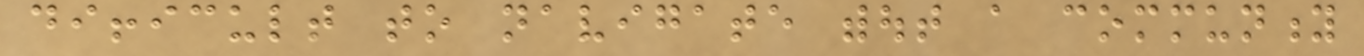difficult to navigate without a community
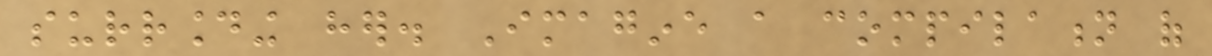surrounding her. Imagine a compilation of
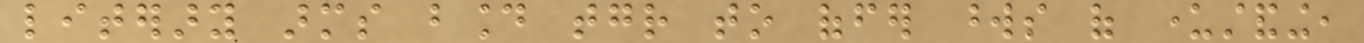literary arms bound together to offer words of understanding,
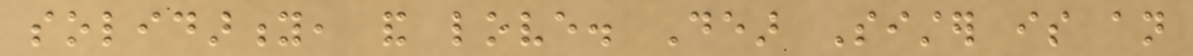solidarity, and love. Dear Sister is an
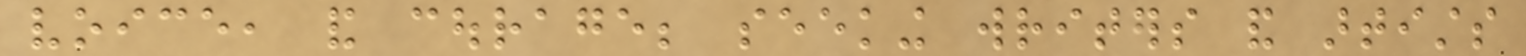voice, and courage; seeking writers and artists
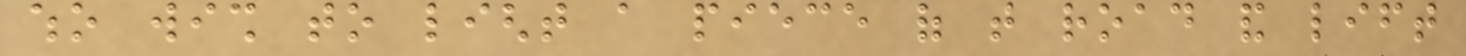who wish to light a piece of that road and lift
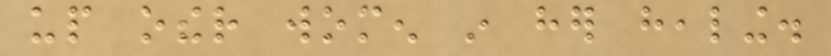up other women in her healing.
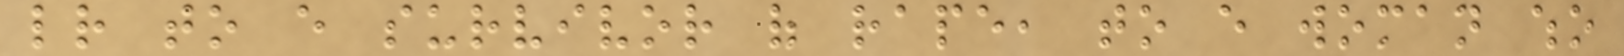letter to every survivor of rape, to every woman who
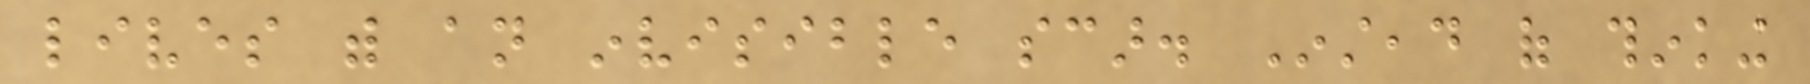lives with an invisible scar. Instead of thinking
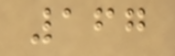167
